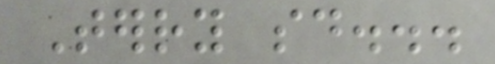Terry said...
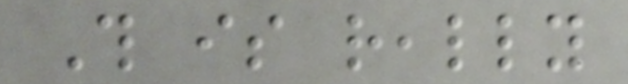This is really
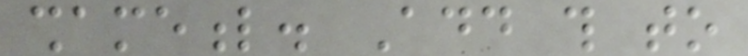shameful. Add this to
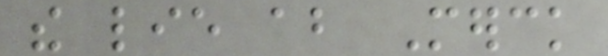the lie about Merck
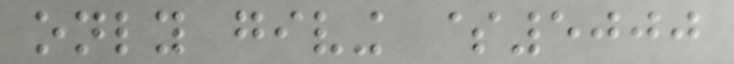only giving $5000
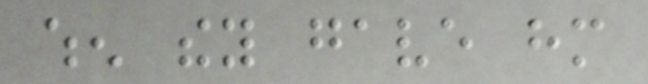when they gave him
